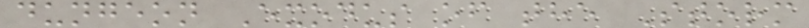dungeon Exodus of the Storm
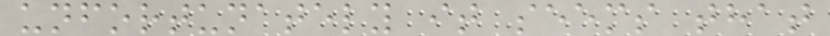unfortunately it seems that
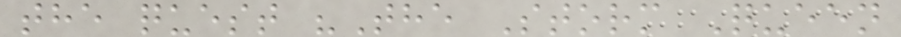the quest "The Storm Queen
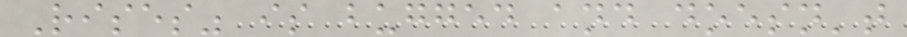Rises" is bugged and doesn't
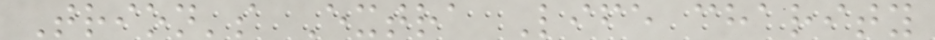Trion's Extra Life charity
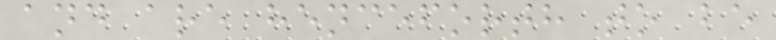and are henceforth to be
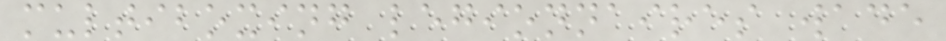multiboxing legionnaires wade
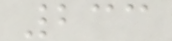233
